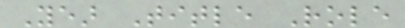Year Title Role
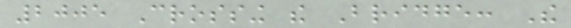2005 Crossing the Bridge: The
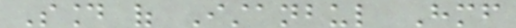Sound of Istanbul Himself
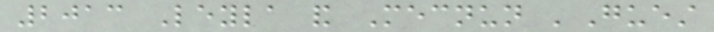2013 Leyla and Mecnun 'Guest
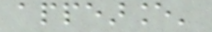appearance'
